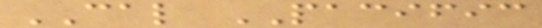CAL PACIFIC
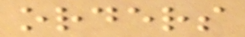orders
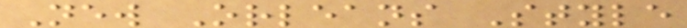New Orleans Style
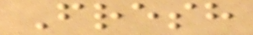Fresh
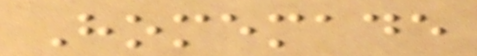Homemade
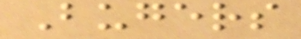Bugers
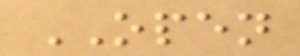OPEN
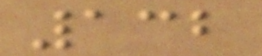132
